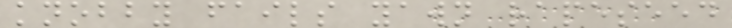knobby fails yawn rapeseed
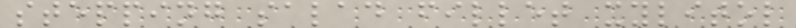stepping salad fillet xylitol
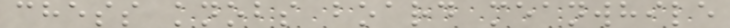chess knobs board meanwhile
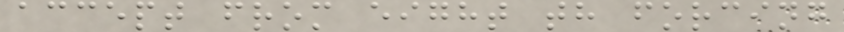accept from eight th forcing
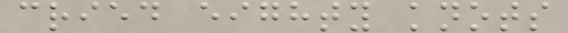cried eighty knots
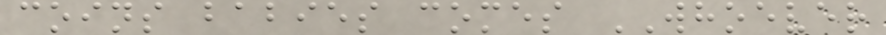coins babies comes WHOEVER
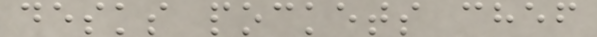desks pockets chef
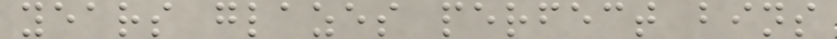years glazes perfect bins
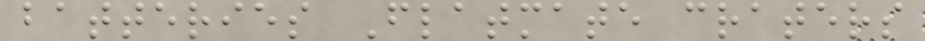batteries Flatmate craters
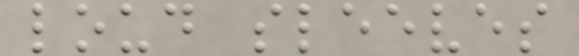loud sleeves
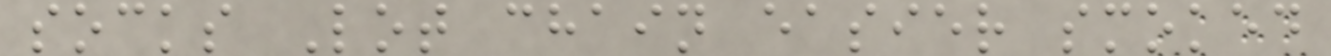socks Lot chain easier smoked
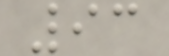93
